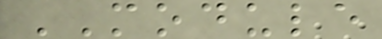MODULE
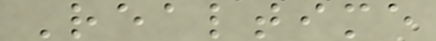Realtime
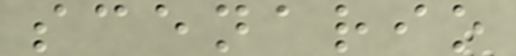scenario
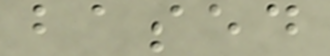based
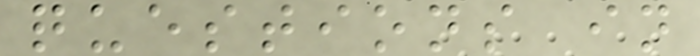questions in
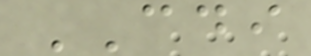CDI
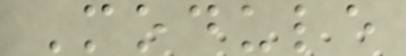Module
